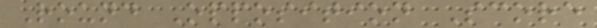Round Opposition Score
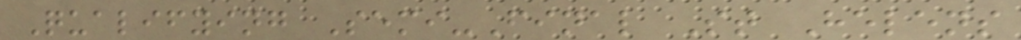Qualifying Semi-Final St Helens
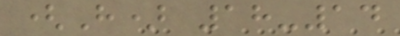(H) 18-14
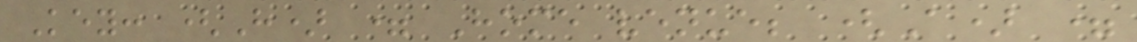Key: (H) = Home venue; (A) =
